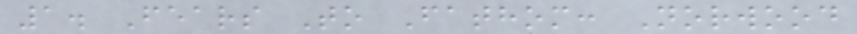1. Fears To Fathom: Norwood
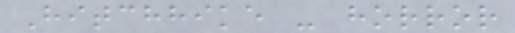Hitchhike - horror
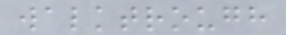walktrough
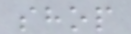shop
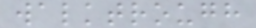walktrough
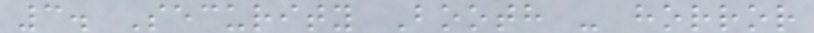3. Security Booth - horror
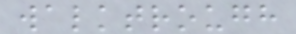walktrough
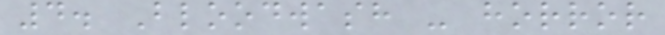4. Bloodwash - horror
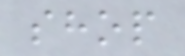shop
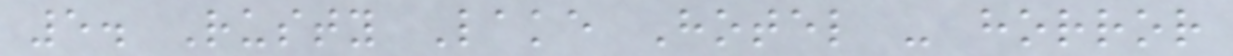5. Rusty Lake Hotel - horror
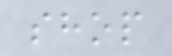shop
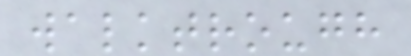walktrough
